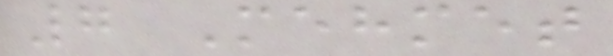7 Mehmet
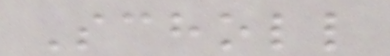Scholl
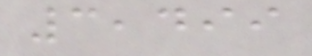3,499
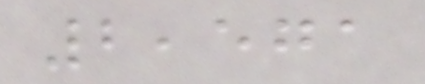2,571
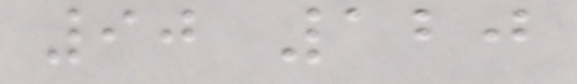90 120
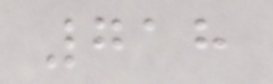718
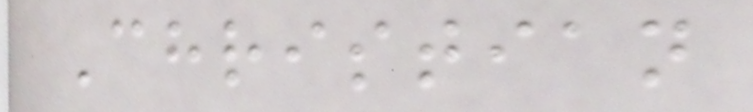Christian
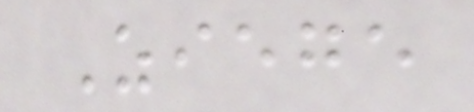Ziege
